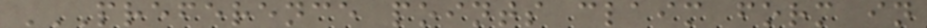PREFERENCE POINTS CLAIM FORM IN
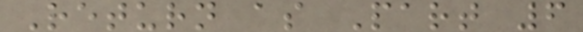Return as Part 6
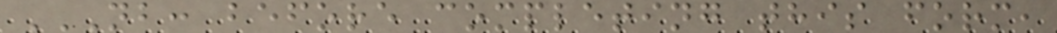NB: BEFORE COMPLETING THIS FORM,
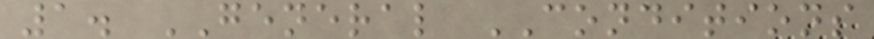1. GENERAL CONDITIONS
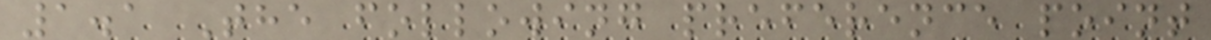1.1 The following preference point
